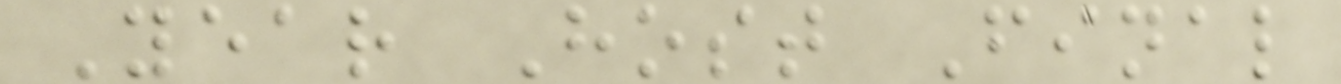Year Host Final
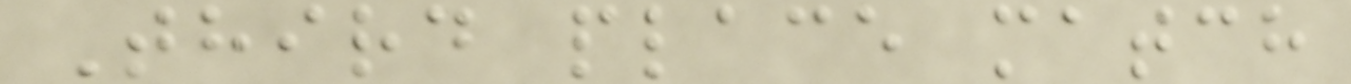Third place match
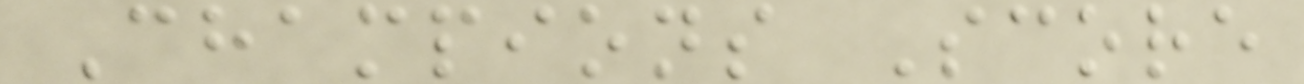Champions Score
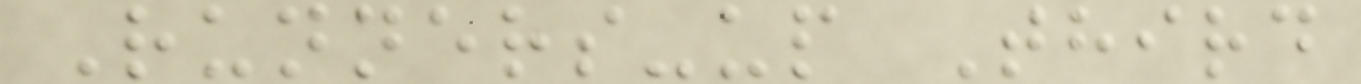Runners-up Third
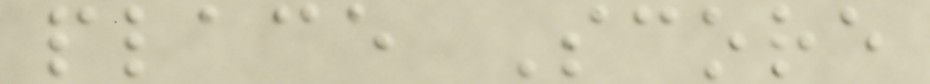place Score
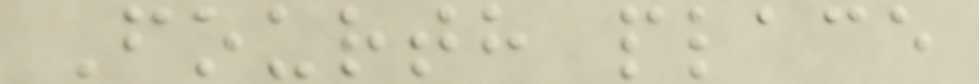Fourth place
